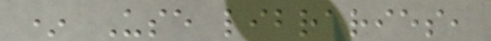* Use libraries,
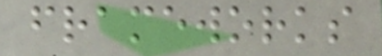frameworks
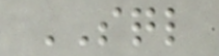SQL
